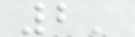2'
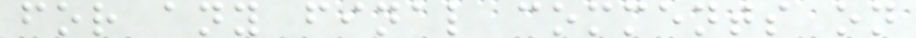for any final comments on
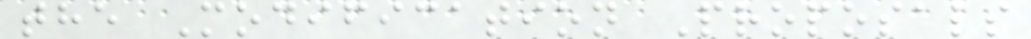the Modification Proposals
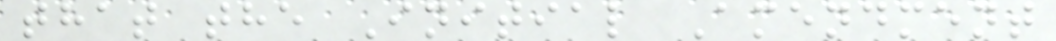that the Initial Amendment
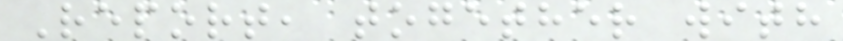Report, together with
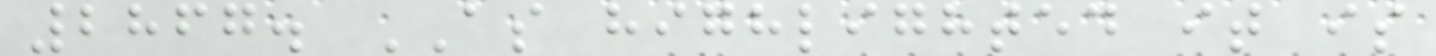2867. AS highlighted it is
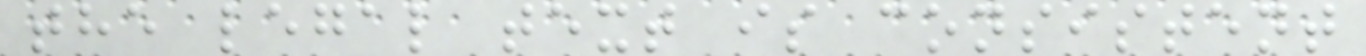the legal text is consistent
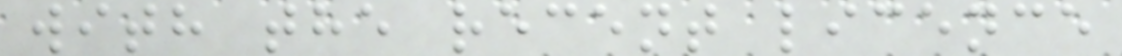with the recent licence
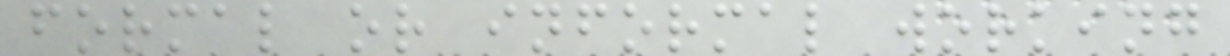formal or informal working
